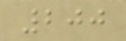200
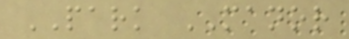PARK MANOR
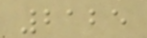2125
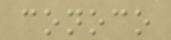conoco
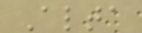Alta
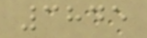3845
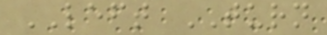LEFT TURN
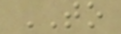TO
